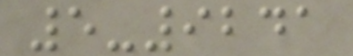5-9241
